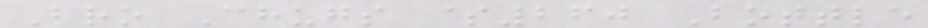Bro Chugs $260 Bottle
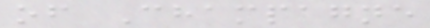of Champagne
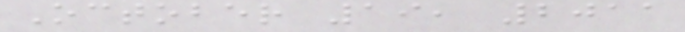October 19, 2011
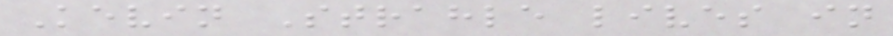Kevin Strahle lives in
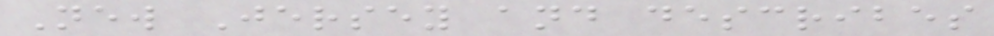New Jersey and describes
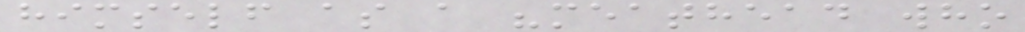himself as a "meathead who
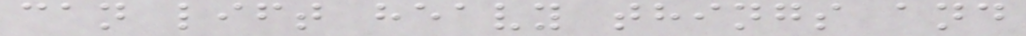can lift heavy things and
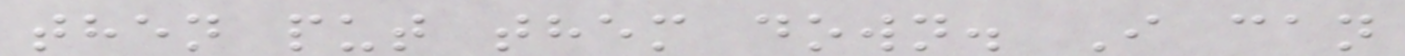then put them down. I can
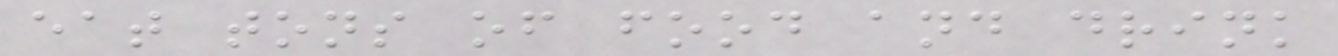eat tons of food and drink
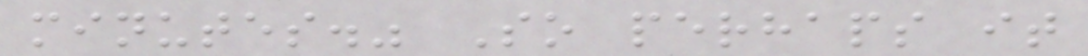minutes." So perhaps it
